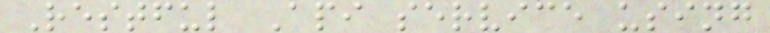Restful Api service using
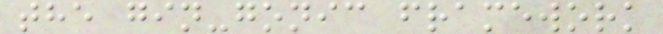the gin-gonic framework
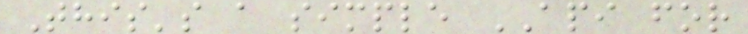This's a simple API for
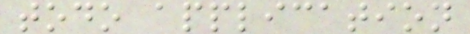todo application
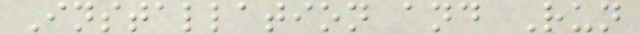Installation and Run
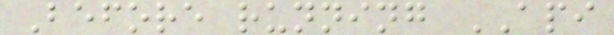Before running API
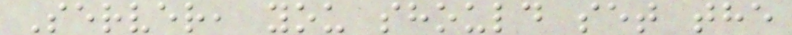Server, you should set the
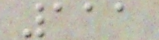111
